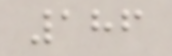186
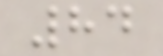84
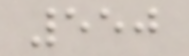550
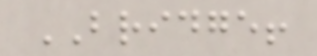BRIDGE!
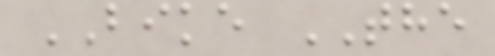BIKE THE
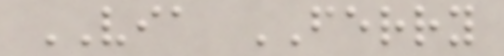VIA FERRY
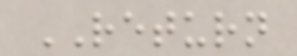RETURN
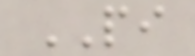PI
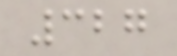327
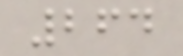264
